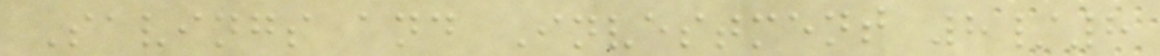Savings and Investment 8/8
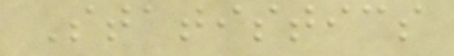Statistics
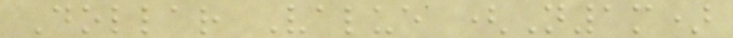Dollar Value (N1m)
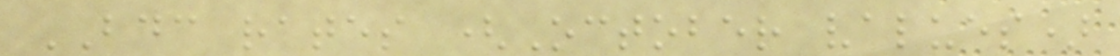BDC rates (October values)
